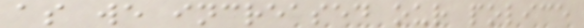as we increased our police
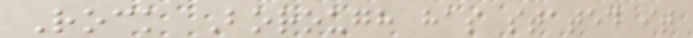Rock Borough has stated it
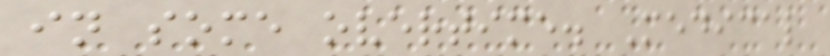in some overtime. Medical
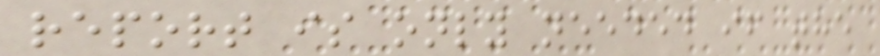report is only needed if the
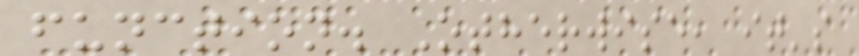function. Otherwise, it's
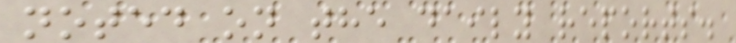noted on the daily reports.
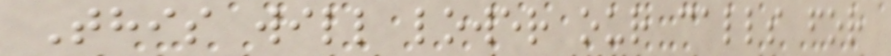This will lower our calls for
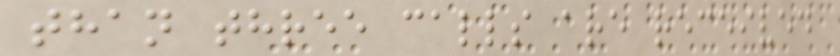than three calls are received
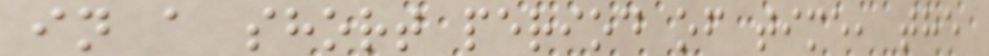in a short period of time, the
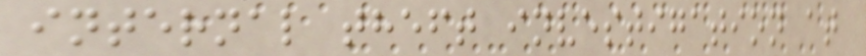internal theft investigation at
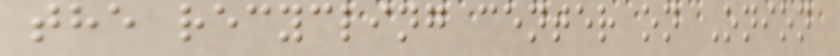the recycling center on Onion
